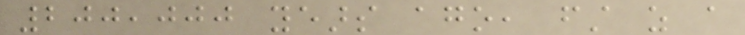200,000 years ago, first as a
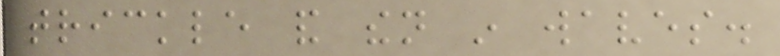trickle and then in waves.
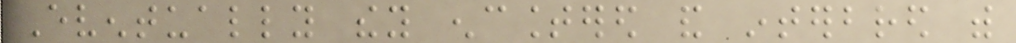Eventually they encountered and interbred with
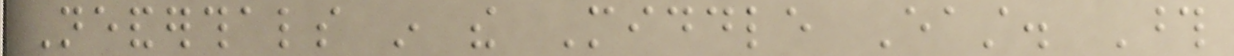Neanderthals in the Middle East. Those
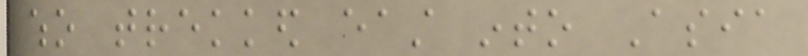who trekked east into Asia
